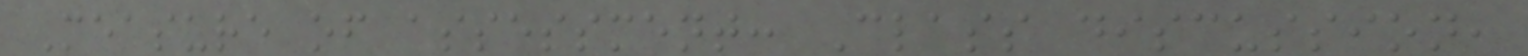Measure of assessment: Class discussion,
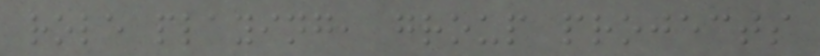role playing, group projects
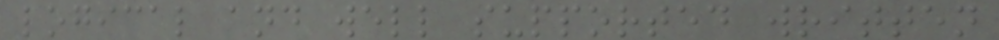logical and well supported written
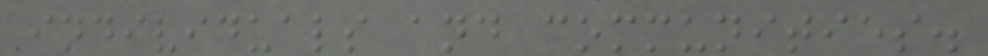individuals and communities.
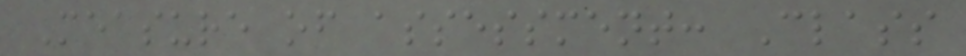Measure of assessment: Class
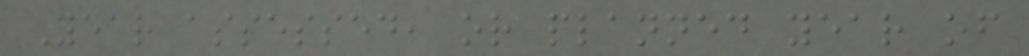Year assessed, or planned year of
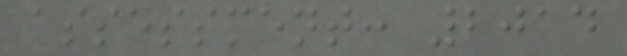assessment: 2014
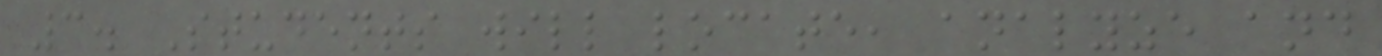3. Students will locate, analyze and
